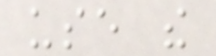use the
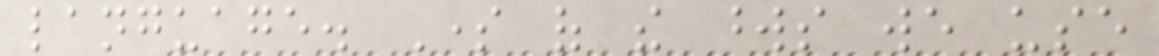language. Some of the words we use
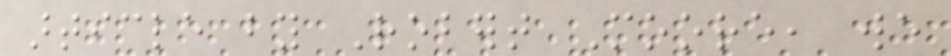article by Robert Moore, we
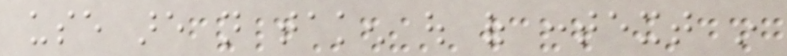use are not taken out of context in
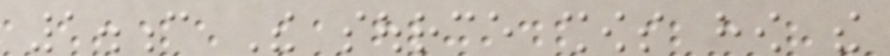1.c The source shows how the
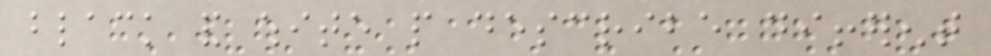black and white people describe different
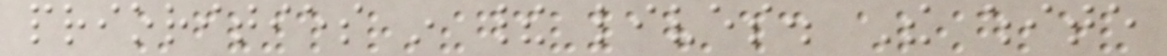priorities in their lives. The white
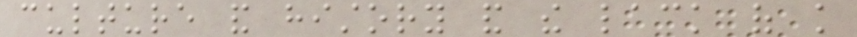culture and history and the lack of knowledge
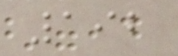192
